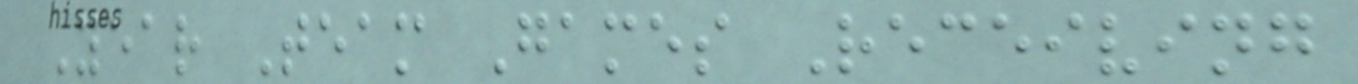Year Team Games Receiving
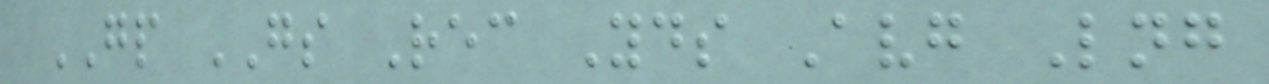GP GS Rec Yds Avg Lng
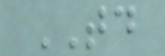TD
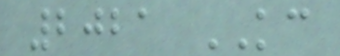2021 KC
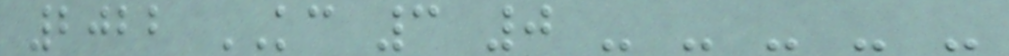2022 KC 3 0 - - - - -
